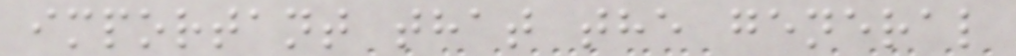important that the general
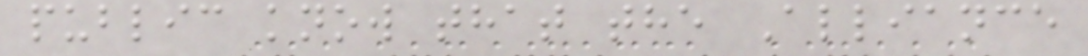public know that the Alliance
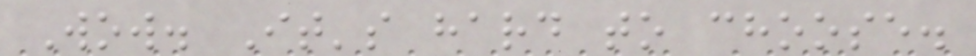Wow. It's hard to choose.
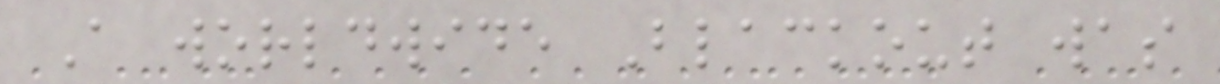A worldwide Blackout was
